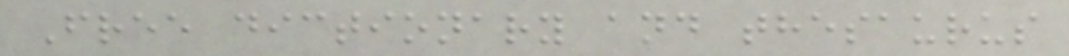Free dictionary and thesaurus
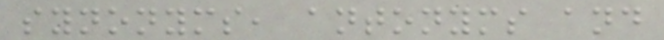synonyms, antonyms and
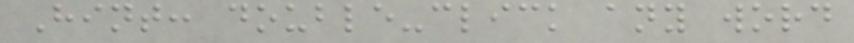Hint: double-click any word
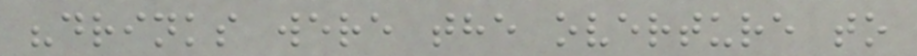"drinks were the overture to
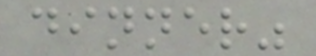dinner"
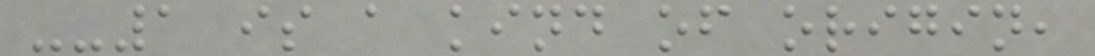--1 is a kind of origin,
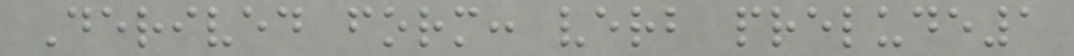Derived form: verb prelude1
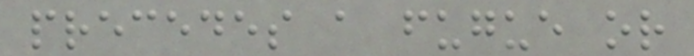precedes a fugue or
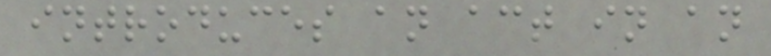introduces an act in an
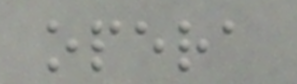opera
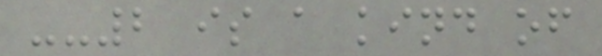--2 is a kind of
